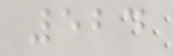524
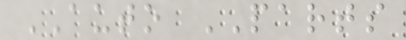AUTO PARTS
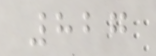827
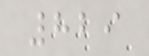829
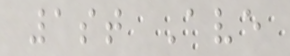1st Ave
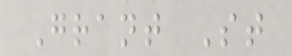Grant St
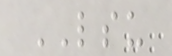LSU
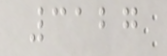3127
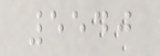5540
